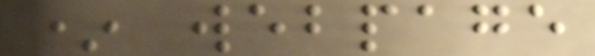* webpage
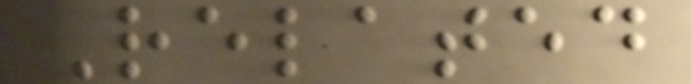Related
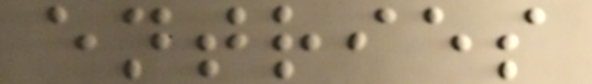entries
